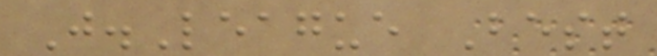J.League Best
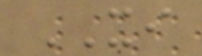XI
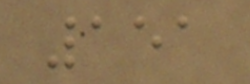151
